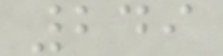249
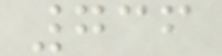736
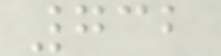732
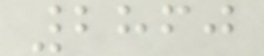2860
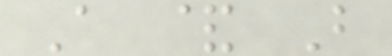A & B
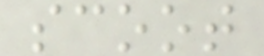scoot
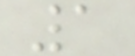1
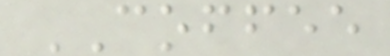COFFEE
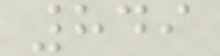849
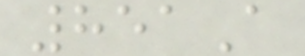851A
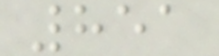851
